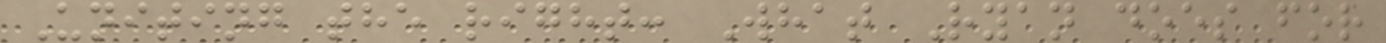Uniting the right: What Ryan does for
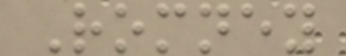Romney
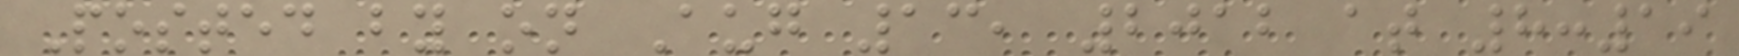Posted by on Aug 13, 2012 at 8:19
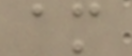am
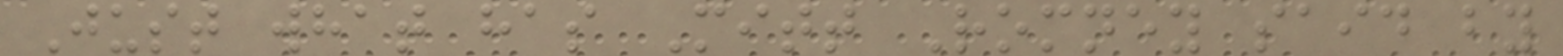Just what has Mitt Romney said by
